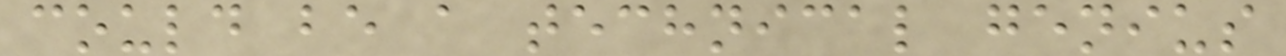could be a technical genius
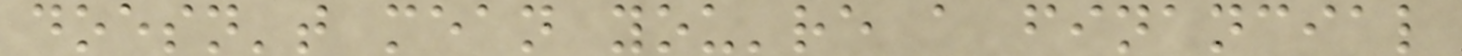doesn't mean you're a financial
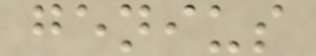genius
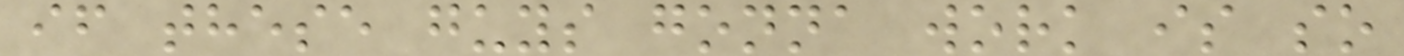if these guys gonna work is so
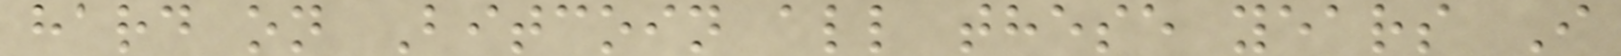hard on Bitcoin all these years I
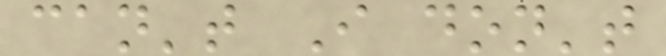can't I don't
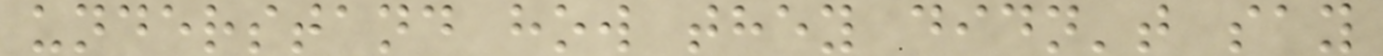understand how they didn't say
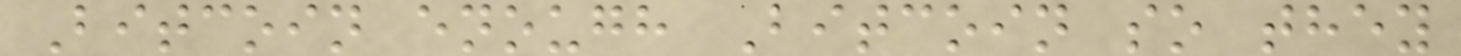Bitcoin enough Bitcoin so they
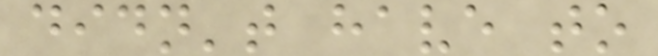didn't have to
